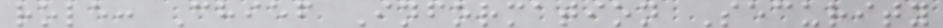role: Chief Information Security
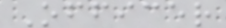Officer
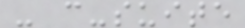- c-suite
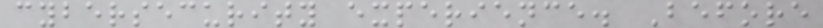cybersecurity experience. Before
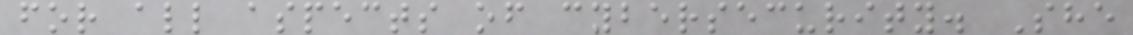for all aspects of cybersecurity. She
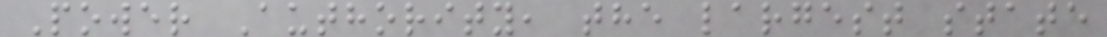Power Authority, the largest state
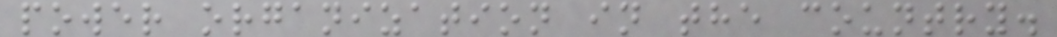power organization in the country.
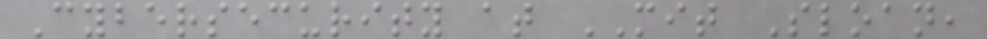Cybersecurity at MIT Sloan,
